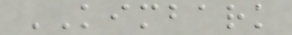KIMBARK
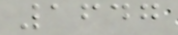1647
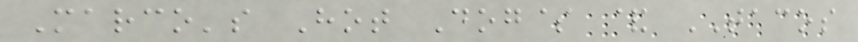Marco's Hot Dog$ & TACOS
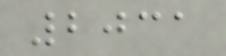2031
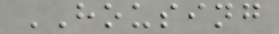HOUSING
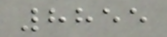8855
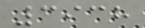3938
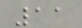11
